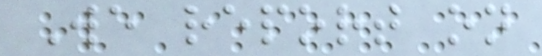We report on
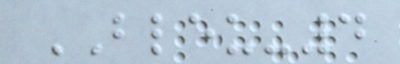BLEU-4
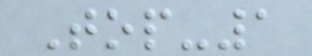Top-1
